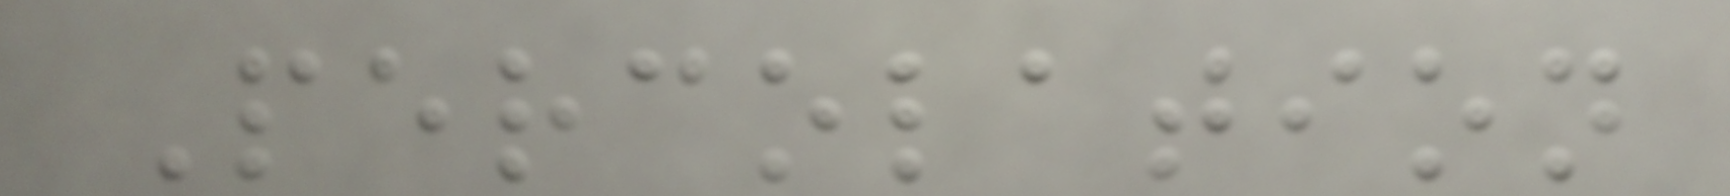Percolation
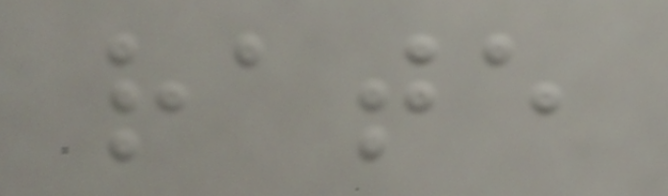rate
